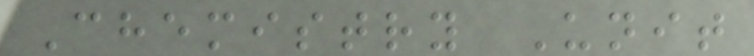Chemistry Unit
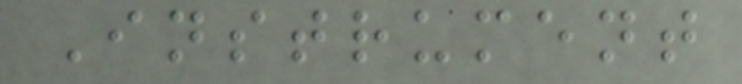Instrument
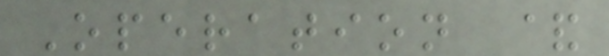Operation &
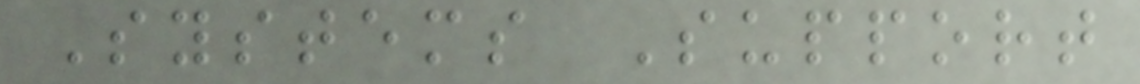Systems Support
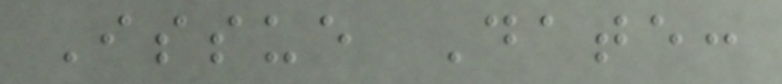Issue Date:
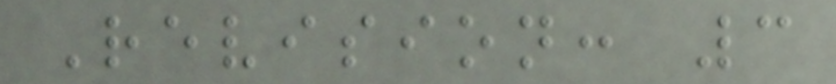Revision: 3
